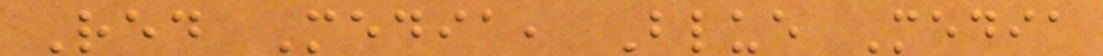Red Media, Blue Media
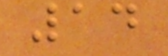14
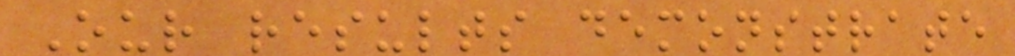Our results demonstrate
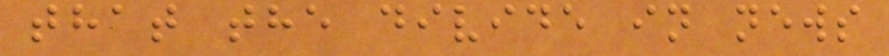that the divide in news
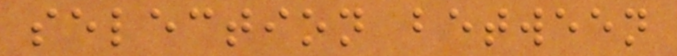selection between
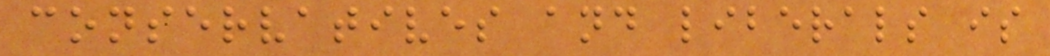conservatives and liberals is
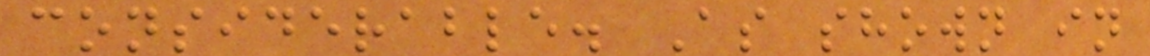considerable. As shown in
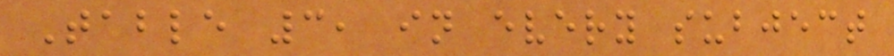Table 3, in every subject
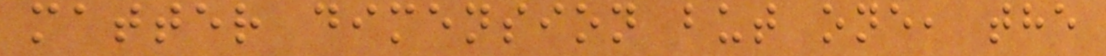matter dimension but one, the
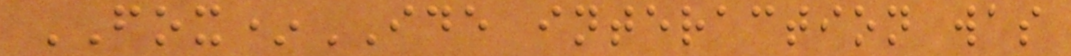FOX*IDE interaction was
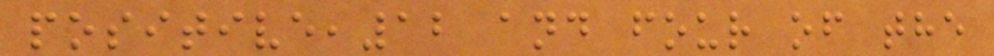positive,12 and four of the
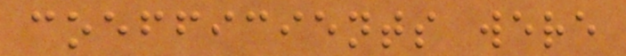coefficients were
